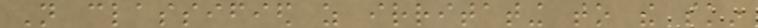Not classified as irritating to the skin
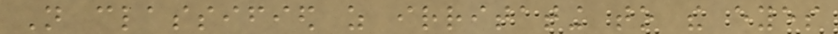Not classified as irritating to the eyes
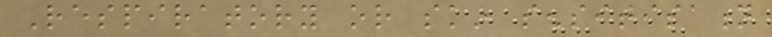Respiratory or skin sensitisation
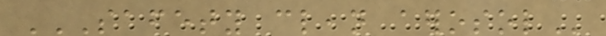SAFETY CLEAN AEROSOL
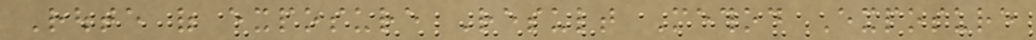Route of exposure Result Method Exposure
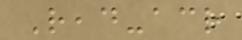Read-across
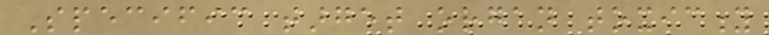Specific target organ toxicity
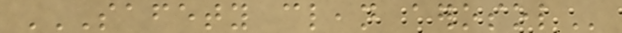SAFETY CLEAN AEROSOL
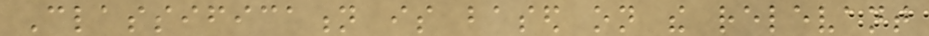Classification is based on the relevant
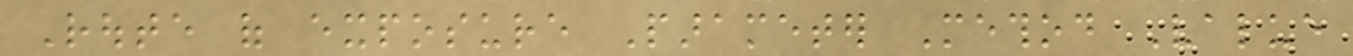Route of exposure Parameter Method Value
